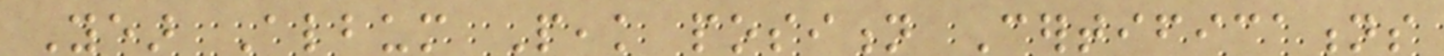Year Album Peak position Certifications
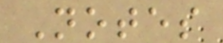Notes
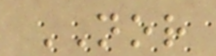NOR
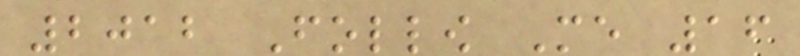2012 Follow Me 16
